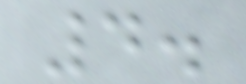4.
